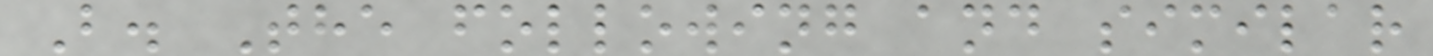B. The following and similar
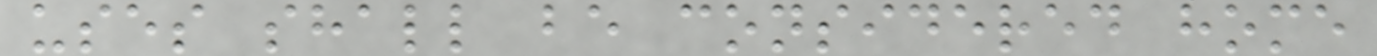uses shall be considered home
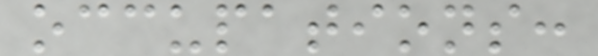occupations:
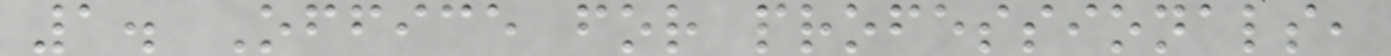1. Office for professionals,
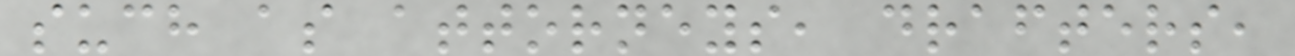such as attorneys, drafters,
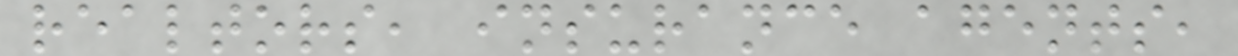realtors, insurance agents,
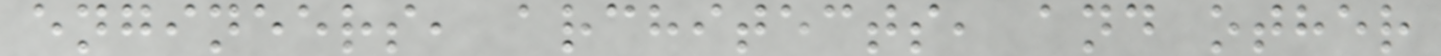engineers, architects, and other
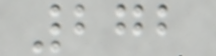272
